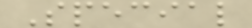Special
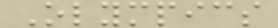Olympics
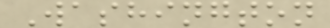Washington
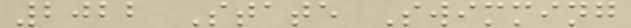2022 State Swimming
